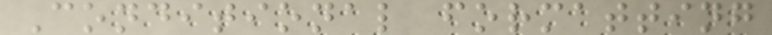Conditional formatting
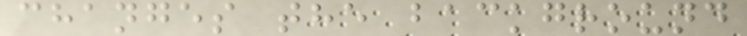changes the background
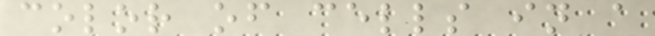color of cells in a
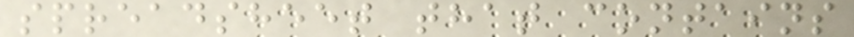spreadsheet that contains
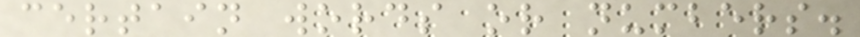certain words or numbers.
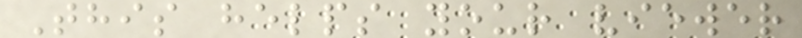This helps your viewer
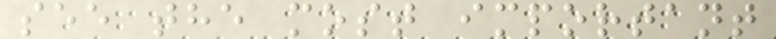see the most important
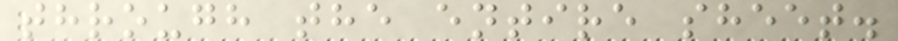through the entire sheet.
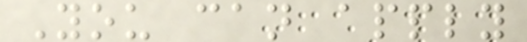You can apply
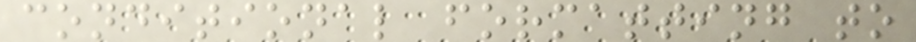conditional formatting to
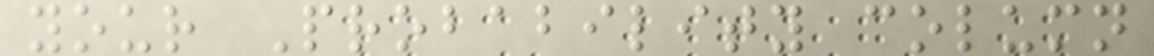your Probability column
